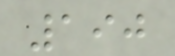190
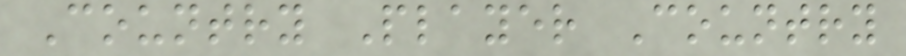Country Player Country
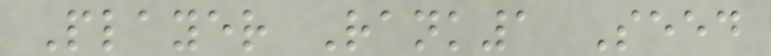Player Rank1 Seed
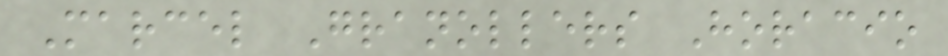Marcel Granollers Horacio
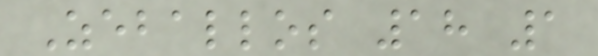Zeballos 18 1
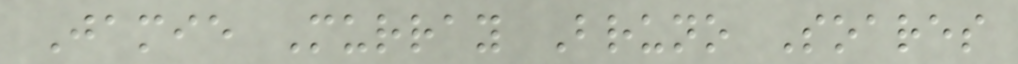Jamie Murray Bruno Soares
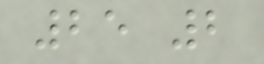25 2
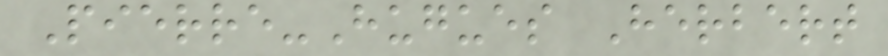Pierre-Hugues Herbert
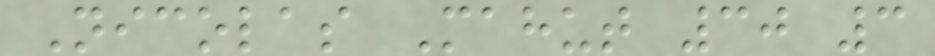Nicolas Mahut 30 3
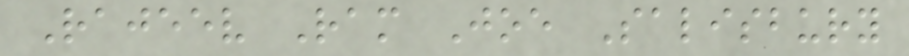Rajeev Ram Joe Salisbury
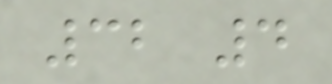32 4
